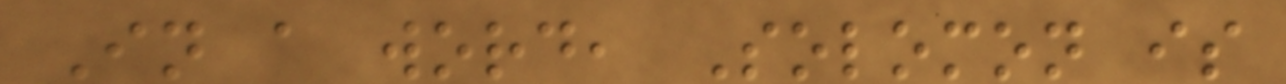In a word, Solomon is
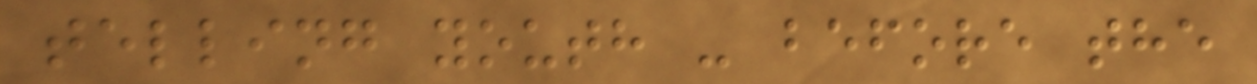telling youth - before the
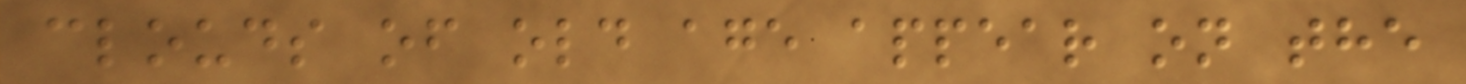clouds of old age appear on the
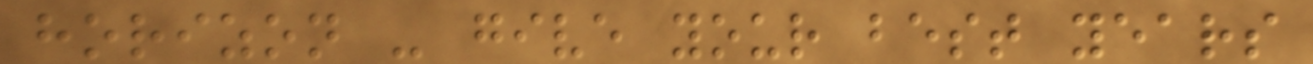horizon - give your best years
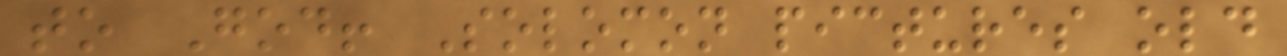to God! Solomon pictures old
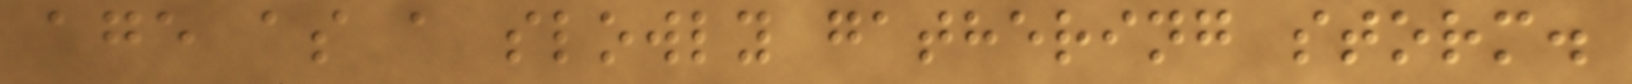age as a slowly gathering storm.
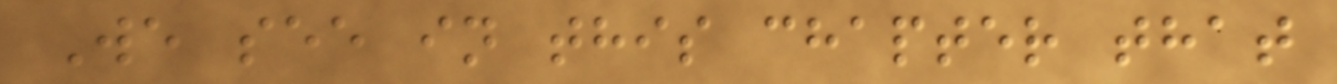We see in this chapter that
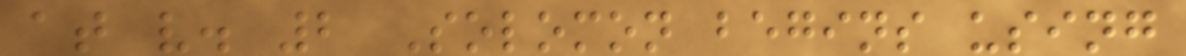at v. 2 Solomon begins using
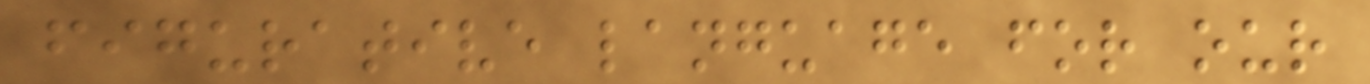figurative language for our
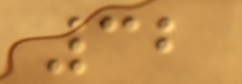32
